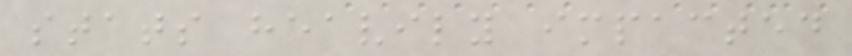stats heavily impacted
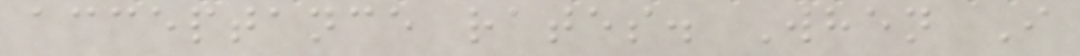acceptance rates. When I
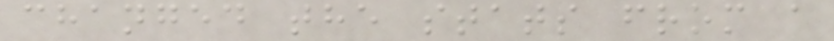changed the stats from a
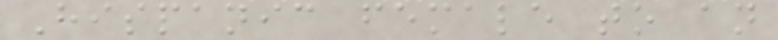Hispanic female to an
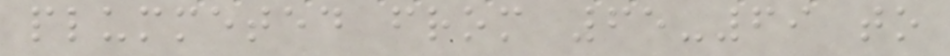plummeted from 65-69 to
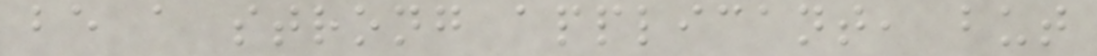be a strong applicant, but
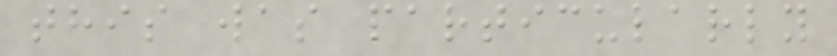this was particularly
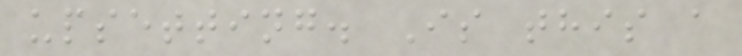upsetting. Is this a
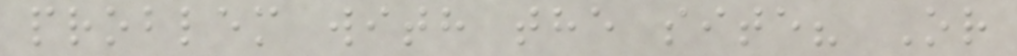problem with the site? Or
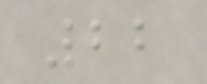22
